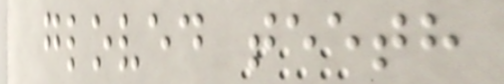gloved teeth
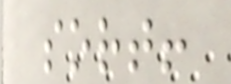sort!
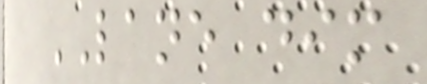LANE dim
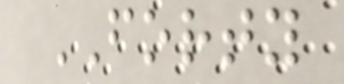FORTY
